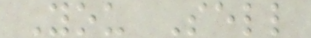You Sell
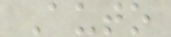Auto
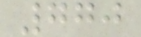770
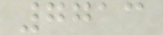7713
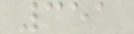351
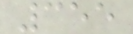355
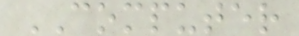COMPUTER
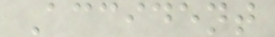Accident
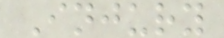Injury
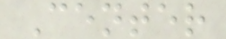Center
